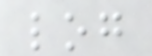log
